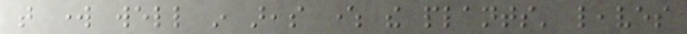that work well in areas where the plants' leaves
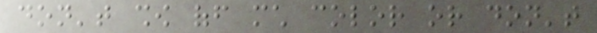don't show off much color or don't
